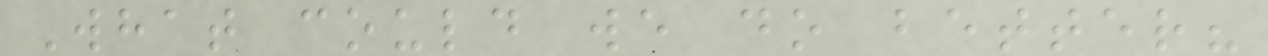What could we do better?
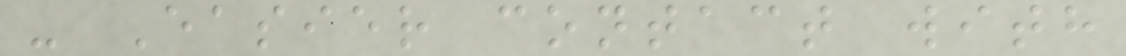- Easier contact with
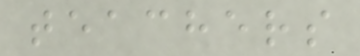teachers
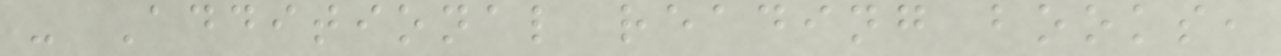- Additional reading books,
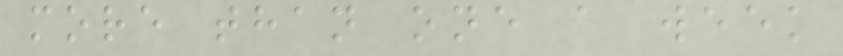more than one a week
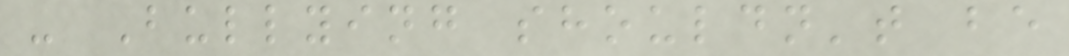- Bullying shouldn't be
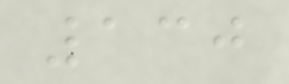130
